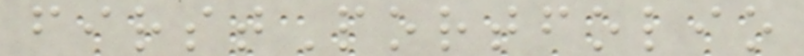firstPortfolio
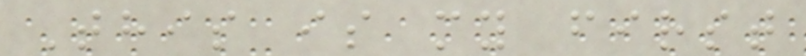This is my first
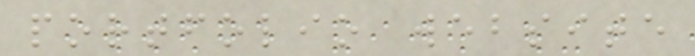portfolio website
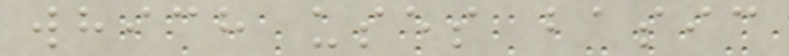which uses basic
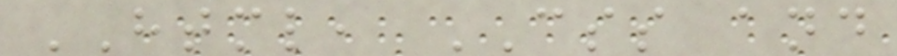HTML, CSS and
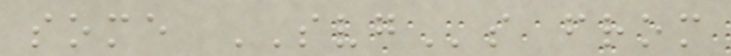some SVGs from
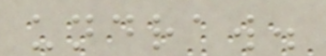undraw.
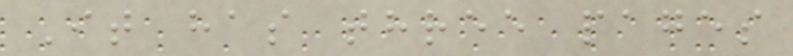It has three pages
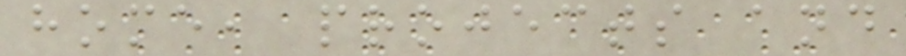home, projects and
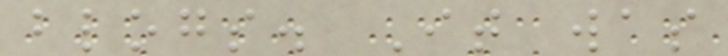blogs. It was
